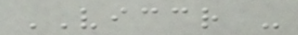VICCR -
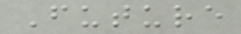Future
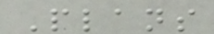Plans
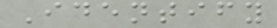Identify
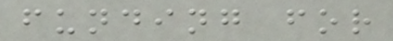funding for
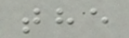the
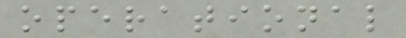operational
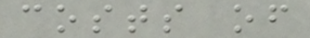costs of
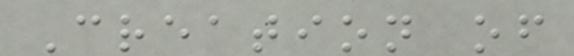Creation of
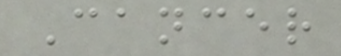Cancer
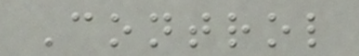Control
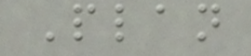Plan
